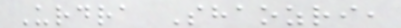Urdra Shaozri,
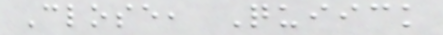Close, Quiick
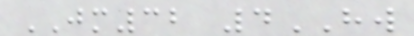JM32 4HW
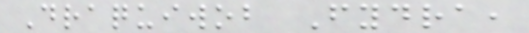Draquiwob Fydra,
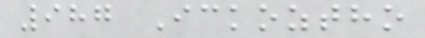987 Ickoztho
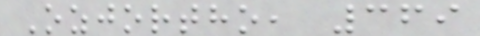Ozjortho, 369
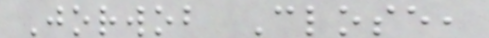Jorwob Close,
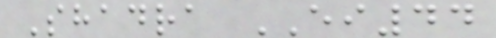Shadra EI44
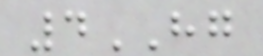4HG
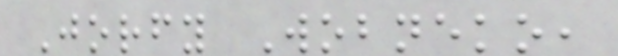Jorfy Wobneko,
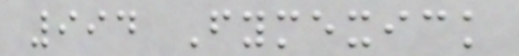994 Fymexick
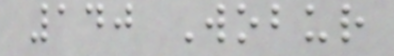140 Wobur
